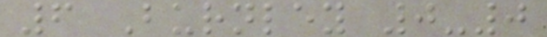6 Burnley 0-0
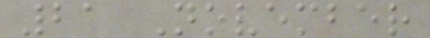21 November
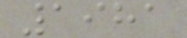1981
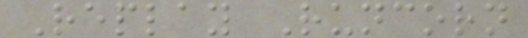Replay Runcorn
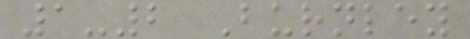1-2 Burnley
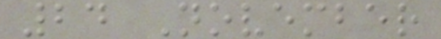24 November
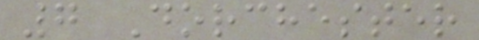7 Dorchester
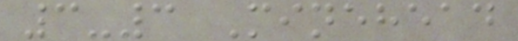3-3 Minehead
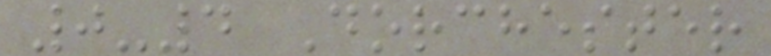0-4 Dorchester
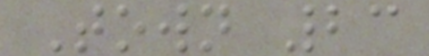Town 23
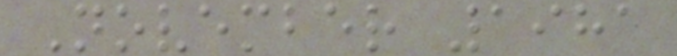November 1981
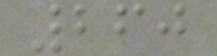260
